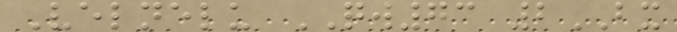Velnelu QW73 2BX
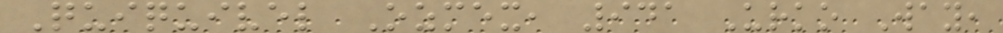Quiquivel Ozmex, 941 Urko Way,
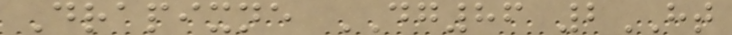Drapixne DG86 2HT
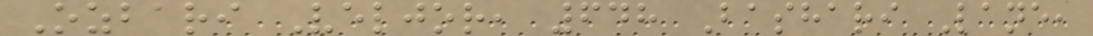Ozbari Veljor, 648 Bashari Lane,
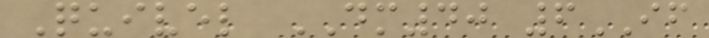Quivel DM40 6IF
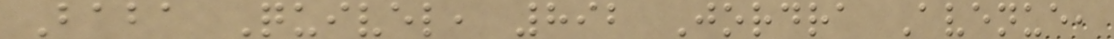Baba Quivel, 892 Jordra Avenue,
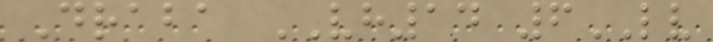Draba VH14 6LV
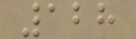128
